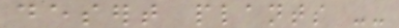desert plants --
